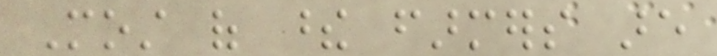Most of these farmers are
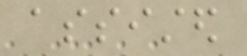assisted
